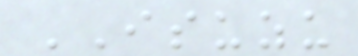ISUZU
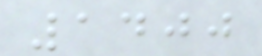1400
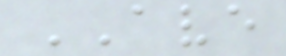AVE
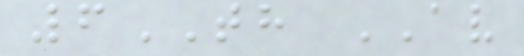6TH AV
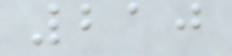210
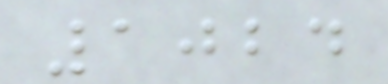1024
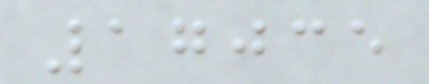17035
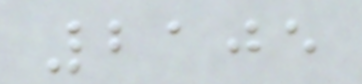2105
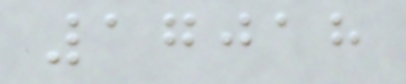17018
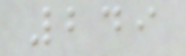249
